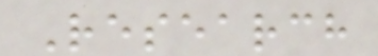Research
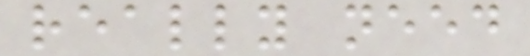really need
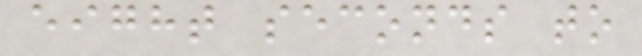eight seconds to
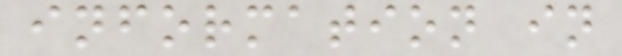information in
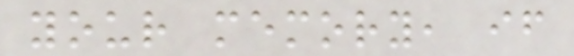your memory, if
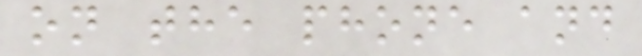on the phone and
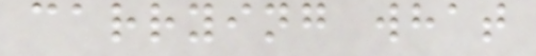carrying what
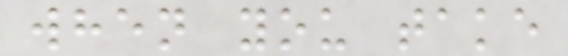when you take
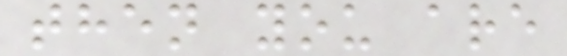then you are
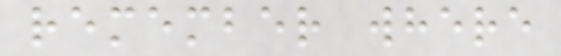remember where
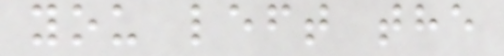you left the
